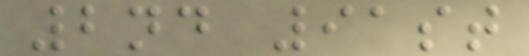2nd 91st
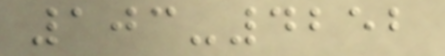103-4252
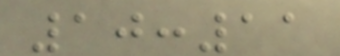10:11
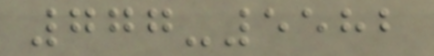777-5582
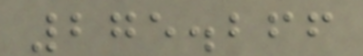275.266
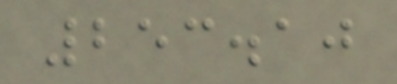253.10
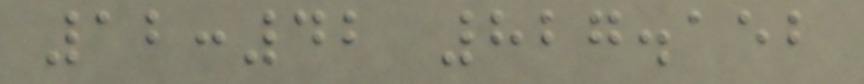12:42 827.152
